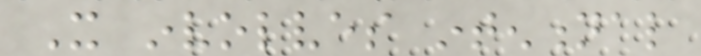It involves intentional
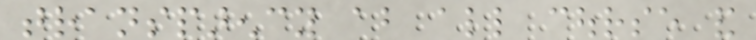transparency about all course and
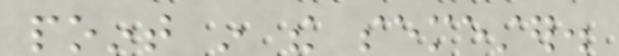point in the semester.
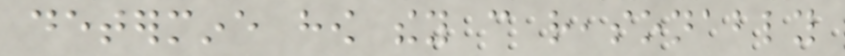determine how they can reasonably
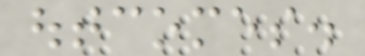outcomes.
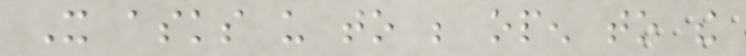It asks us to be open to the
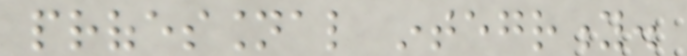professional integrity.
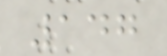147
